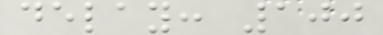delay: 100
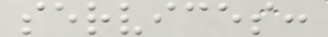services:
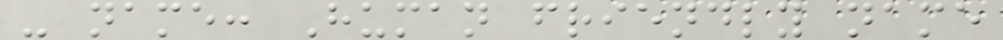- name: Human friendly name
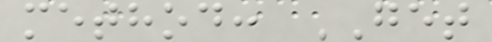method: GET
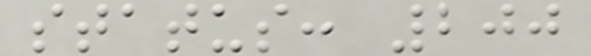status: 200
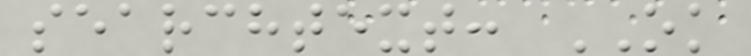searchtext: OK
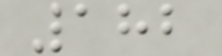182
